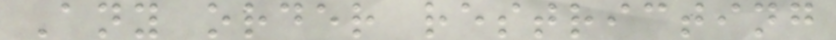Any order restricting
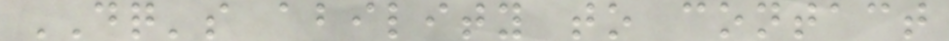DQ's ability to contact
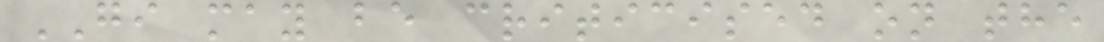GI may be criticised on the
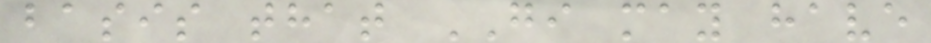basis that GI may have
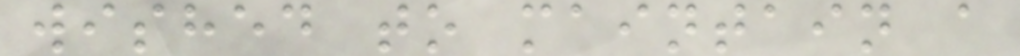wished to maintain a
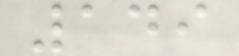149
